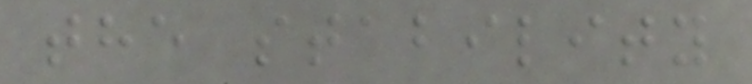the stability
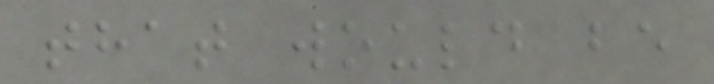that would be
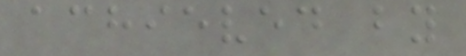achieved by
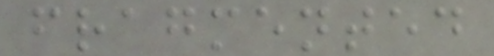fragmented
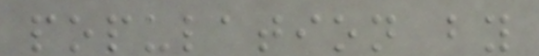population by
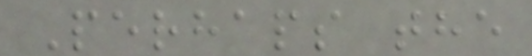Perhaps the
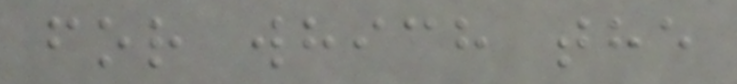for which the
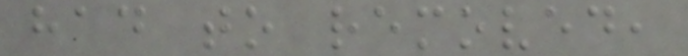had to removed,
